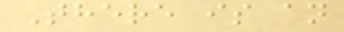There is an
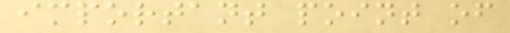important point of
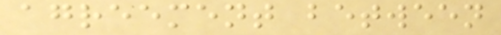agreement between
